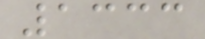1333
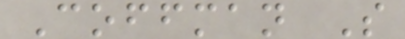Coffman S
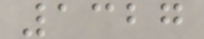1327
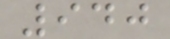940
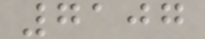7107
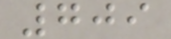709
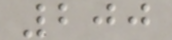200
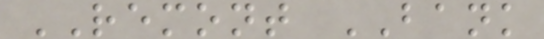REMONT BANK
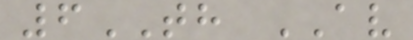6TH AV
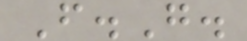F.G.
